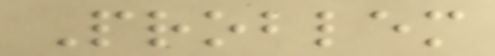Problem
